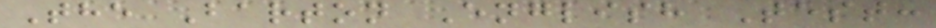The Barton English Test:
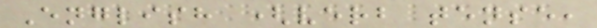English (verb tense,
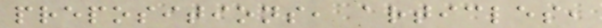prepositions, articles,
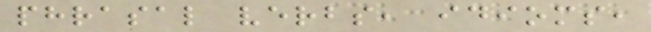phrasal verbs, idioms,
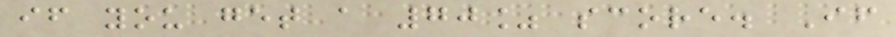if you get a 70% score. If
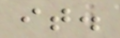it.
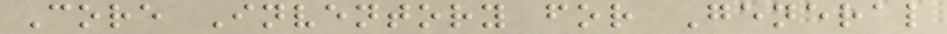Core Inventory for General
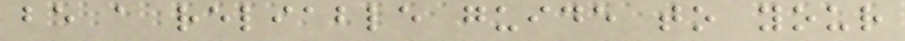be a reliable guide to your
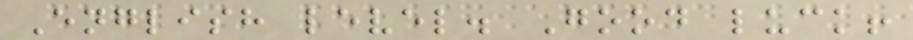English level. Good luck!
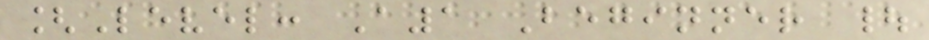[Level: A1 Beginner |
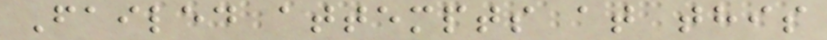Failed attempts at this
